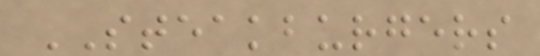STEAKBURGERS
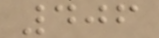406
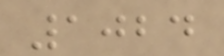1024
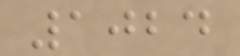1024
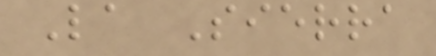La Sierra
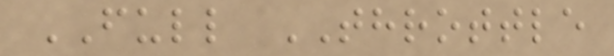FULL THROTTLE
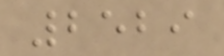2529
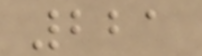221
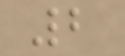2
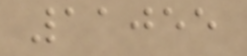11055
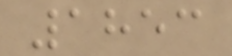1853
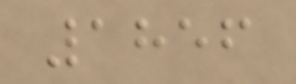1856
